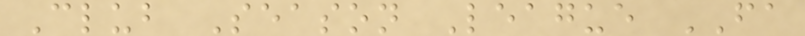Club Season League FA
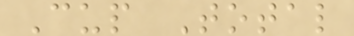Cup Total
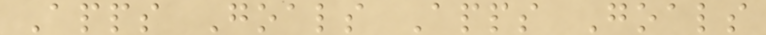Apps Goals Apps Goals
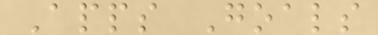Apps Goals
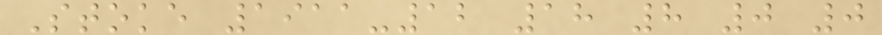Stoke 1911-12 18 8 0 0
